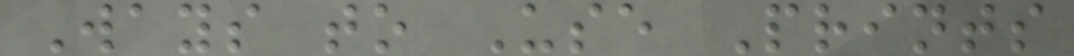Ways to Use Prints
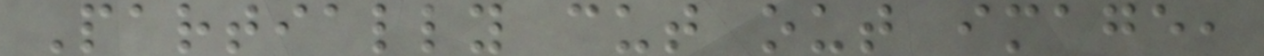Partially cut out image,
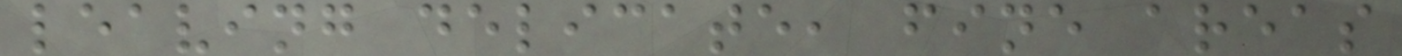leaving delicate, fine areas
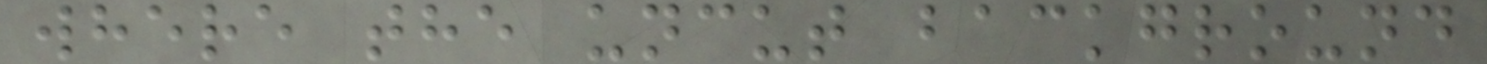where the uncut background
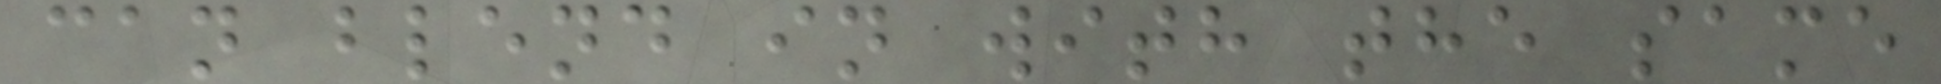can blend in with the same
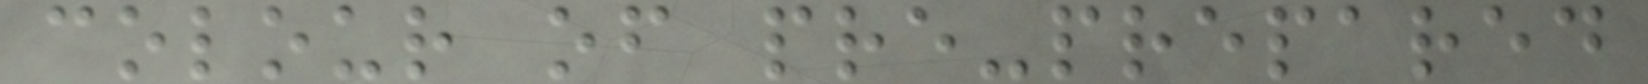colour of pre-prepared
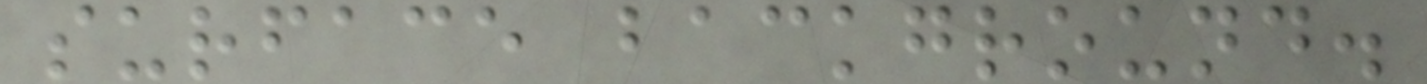surface background.
